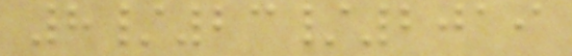8/23/2019
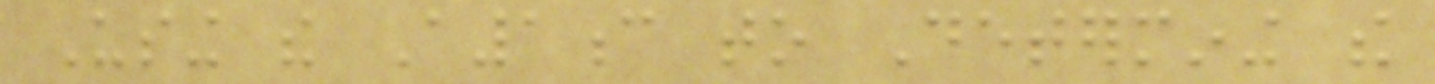Using the A1c to Determining the
